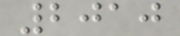2010
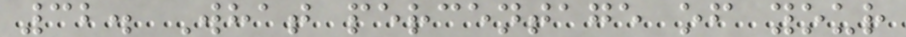32. What percentage of your
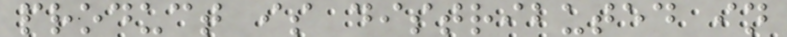product is distributed in
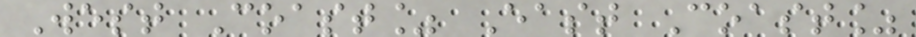West Coast% East Coast%
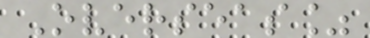Overseas%
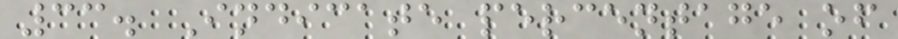33. Indicate percentage of
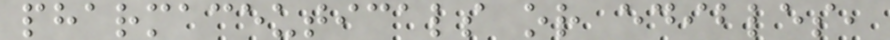pharmaceuticals or edibles,
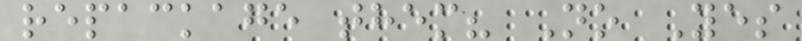repackage them? No Yes
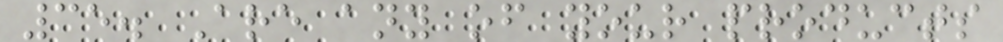35. Are any of your products
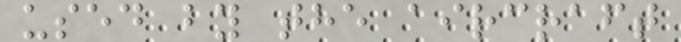used by the aircraft
